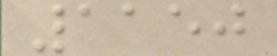1150
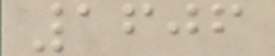1606
